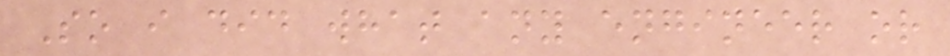So i did what any engineer or
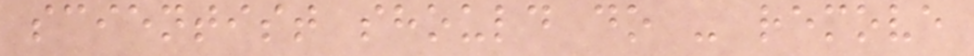scientist should do - remove
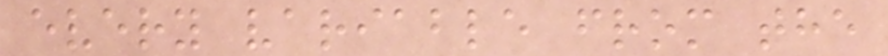every variable from the
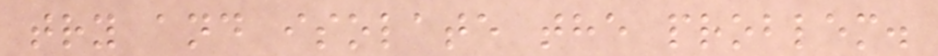try and isolate the problem.
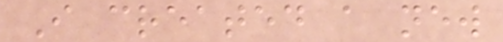I created a new
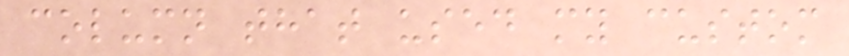column that used my custom
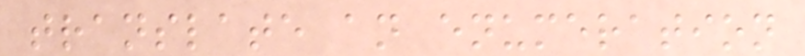translate an enumeration
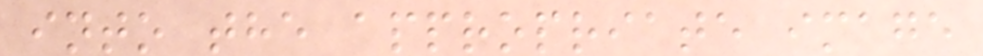into the appropriate image
